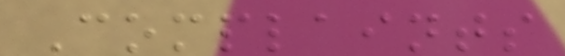Complaints
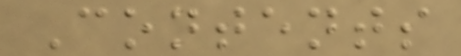Contents
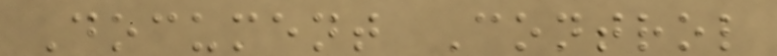Document Control
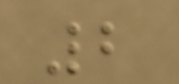2
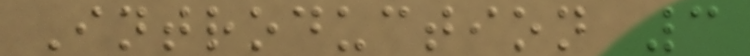Introduction 3
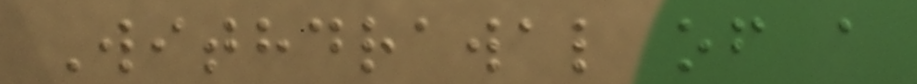Withdrawal of a
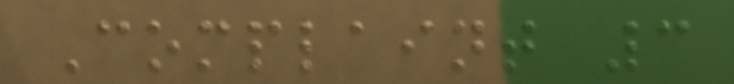Complaint 3
